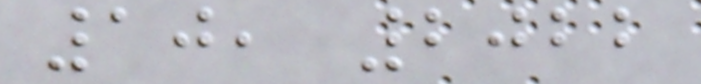10, 2022
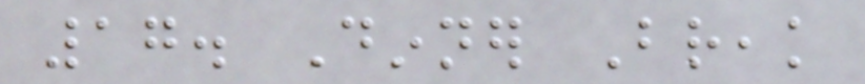17. Dinner Break
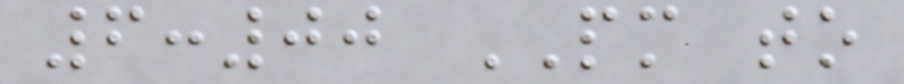6:00 PM to
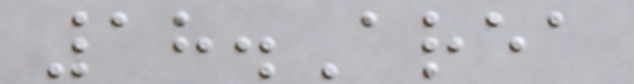18.Area
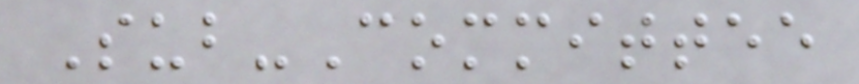Sub-Committee
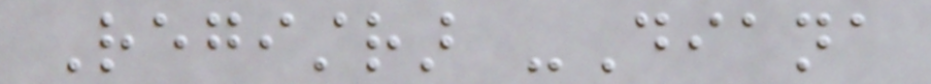Registrar -Diana
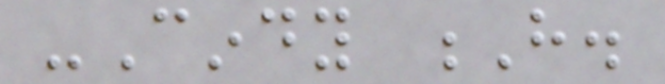-Cindy H.
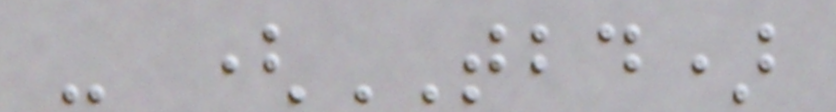- (TBD)
